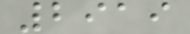2919
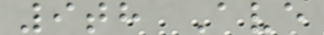9th Ave
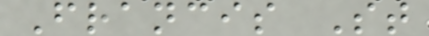Francis St
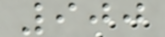900
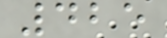425
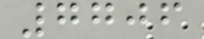7706
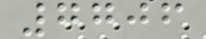7706
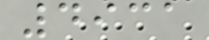4931
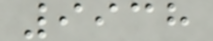9938
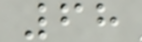68
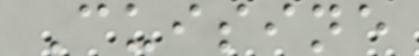Cuisine
